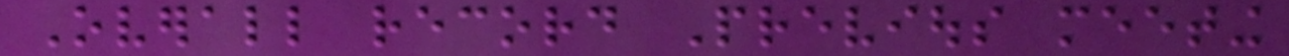Overall record Previous meeting
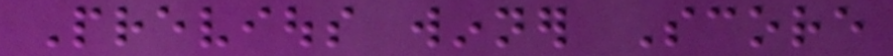Previous winner Score
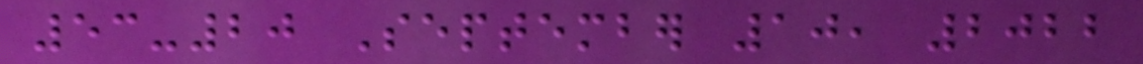53-20 September 10, 2022
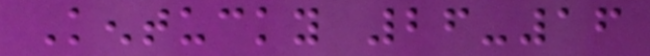Kentucky 26-16
